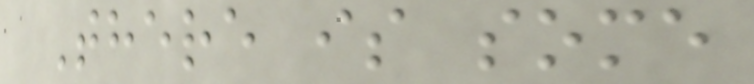There is some
